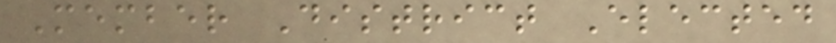Member District Elected
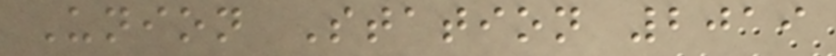Union Station 2019
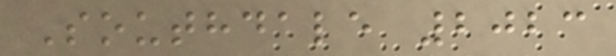Southdale 2023
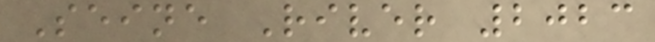Seine River 2023
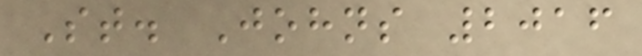St. Johns 2016
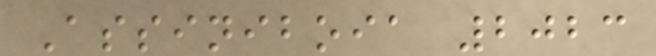Assiniboia 2023
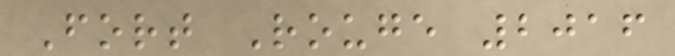Fort Rouge 2016
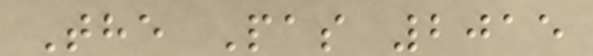The Pas 2015
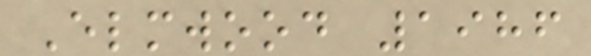Elmwood 1986
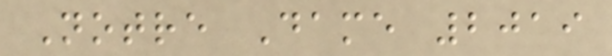Notre Dame 2019
